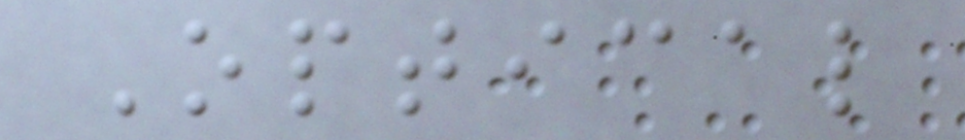Optical
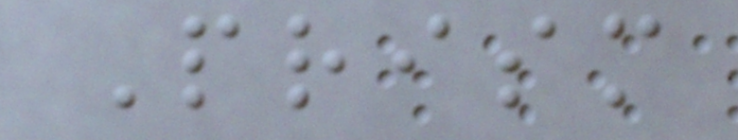Prism
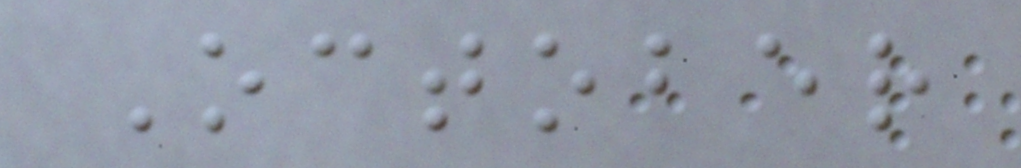October
